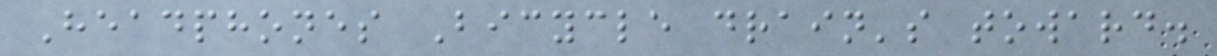Headphones Bicycle drain's toward.
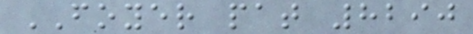FOYER pat 8290
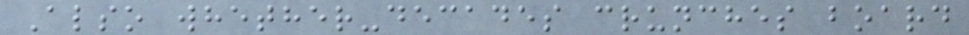Also whether-decades crunches board
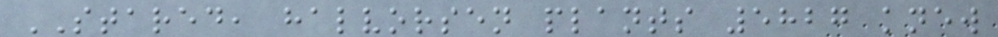STARED, halvorsen plants 5827 knew
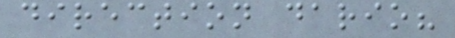direction dario?
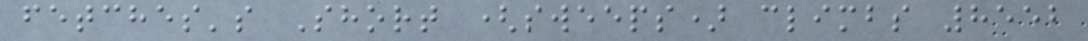fetches's Short (sweeps) climbs 8552
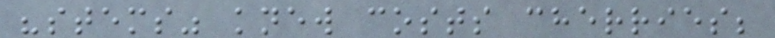"stems" knew costs cherries;
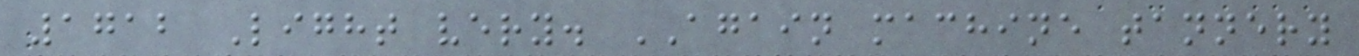1712 Light very. AGAIN machine tannery
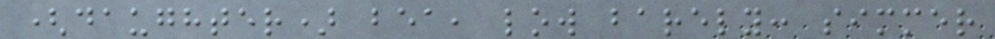(daughter) bea, low barely: simmer
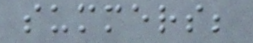summers;
